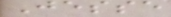Jesse
